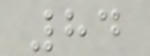84
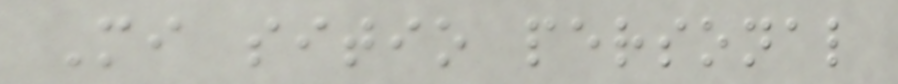Mi sitio personal
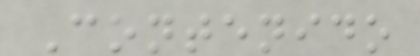Contenido
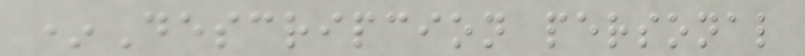*Descripcion personal
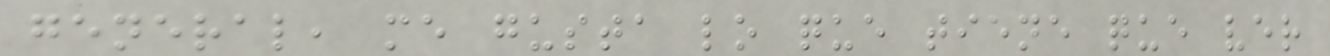general, me gusta lo que tiene que ver
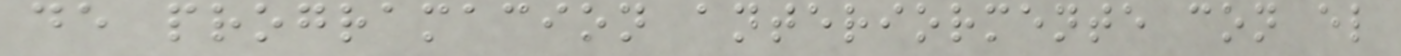de programacion anteriormente con el
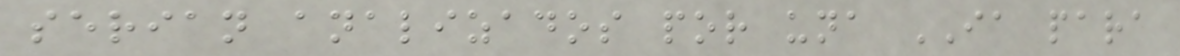serian analizados por una IA para
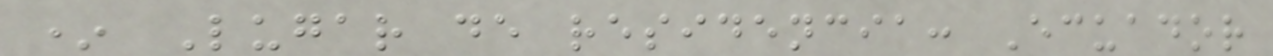* Lugar de residencia: Ecuador
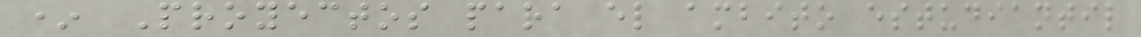* Proyectos para el ambito estudiantil
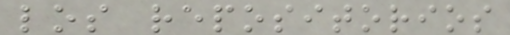los repositorios
